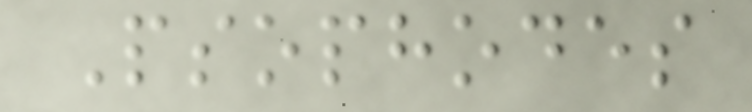Psophodes
